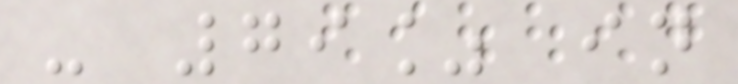- 79% in
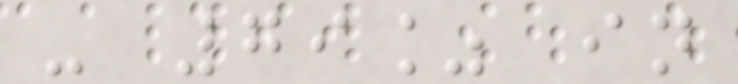- 79% in
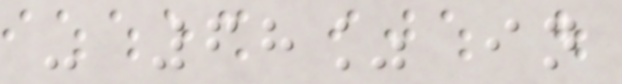- 68% in
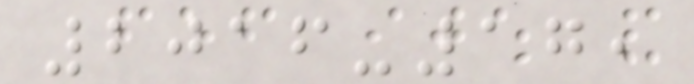2016-17,
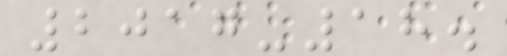2017-18.
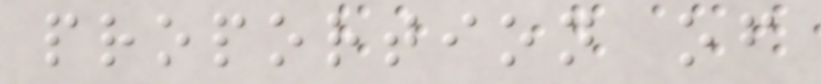proportion of
